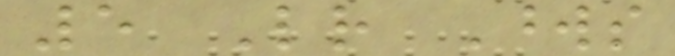5 Letter Words
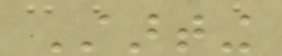Starting
